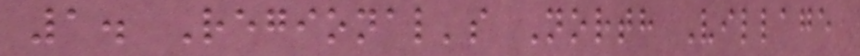1. Regional's North Village
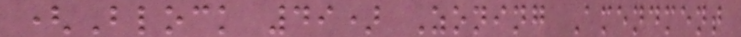(Block 49) Zoning Amendment
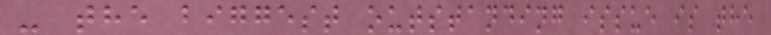- the biggest outstanding issue is the
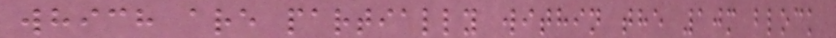which are partially within the 10m block
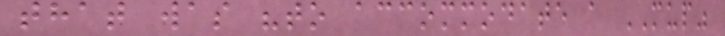that was "to accommodate a MUP"
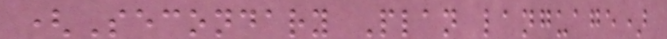(Secondary Plan language)
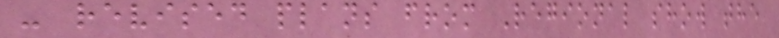- revised plans from Regional show the
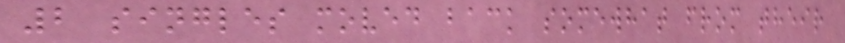2 singles moved back somewhat from their
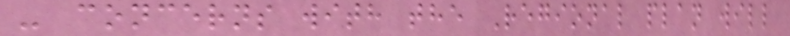- concerns with the Regional plan will
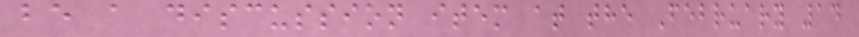be a discussion item at the February 14
